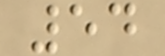54
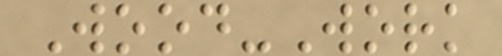Wood-Work
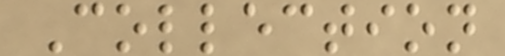Collection
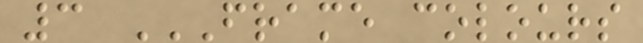3 FRAME COLOURS
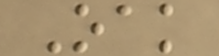Oak
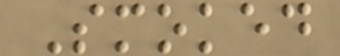Smoked
